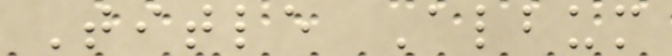Title Album
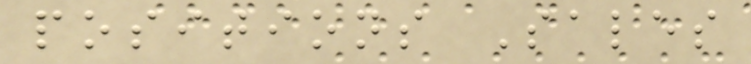positions Sales
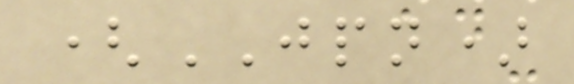(JPN)
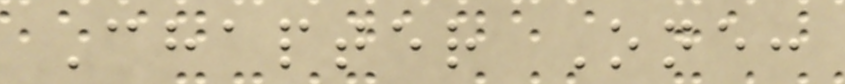Chapter One:
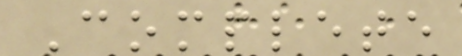Complete
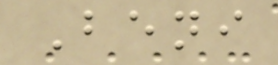Beni
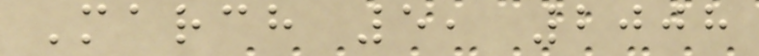March 5, 2008
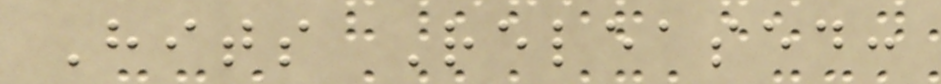Hits Released:
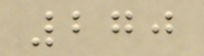270
